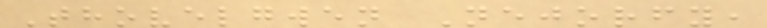Thovelgwen Nejorfy,
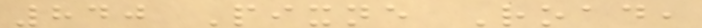840 Pixne Road,
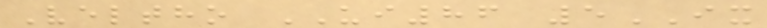Veltho UI86 5IX
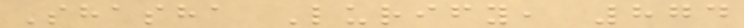Shasha Lurify, 874
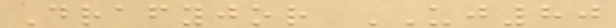Drafyjor UJ80
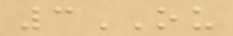3OU
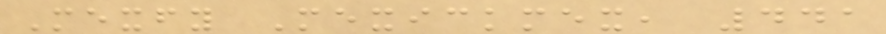Mexfy Mexickmex, 441
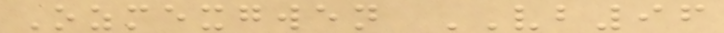Ozmexgwen VB96
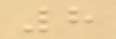8
